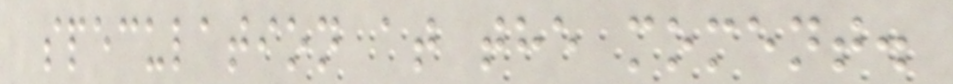speculation at the moment.
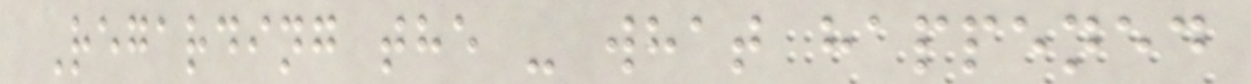Regarding the - what happened
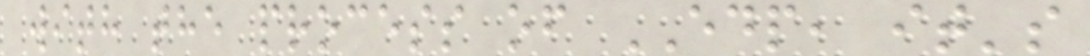with the process of EDP, it's
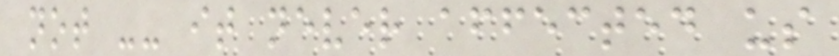not -- it never affected us
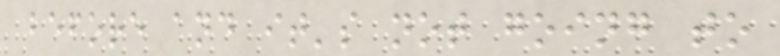before and it's not going to
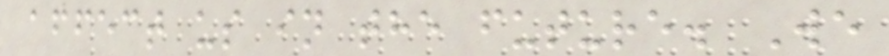affect us in the future. We
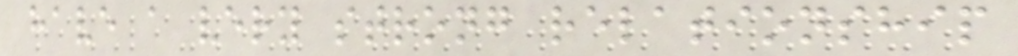have a very strong relationship
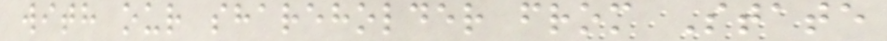with our shareholder from State
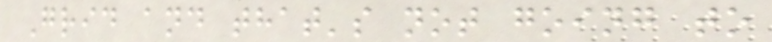Grid and that's not going to
